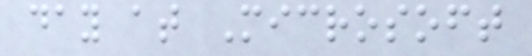day at Microsoft
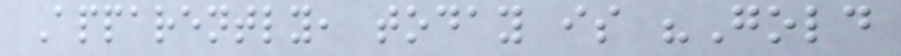Apparently, today is "Gold
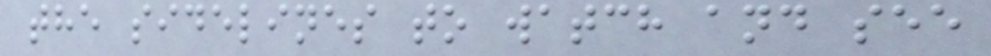the sidelines to watch and see
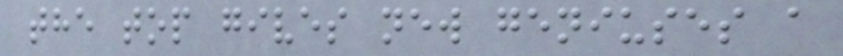the top gives new geniuses a
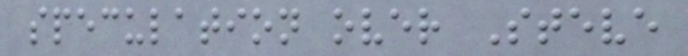speculation over Steve
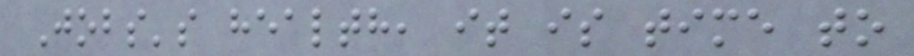Jobs's health, it is time to
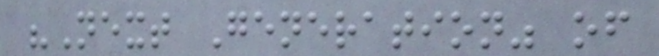"Next Generation" of
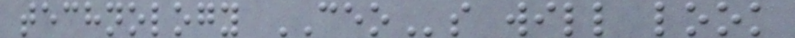technology CEOs will look
